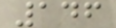146
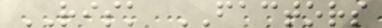RISK FACTORS
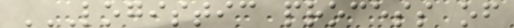LOGISTIC PROCESS OF
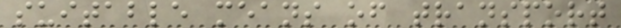suitable means of transport
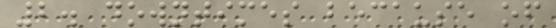2. downtimes because of
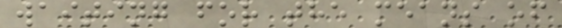waiting for the means of
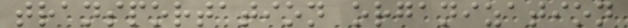transportation organization
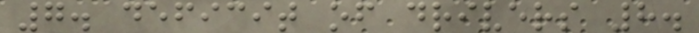7. deficit of drivers 8.
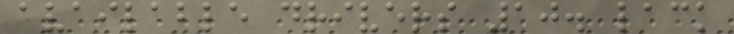available drivers 10. lack
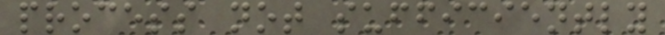process not sufficiently
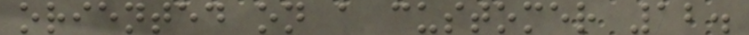oriented on a customer 12.
